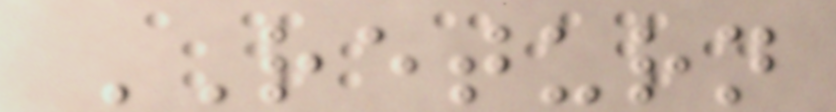RETURN
